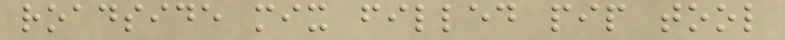roadside mix filled pip tool
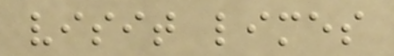visit limes
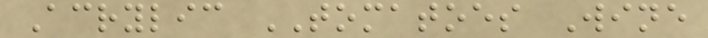Acrylic TOMATOES Wine
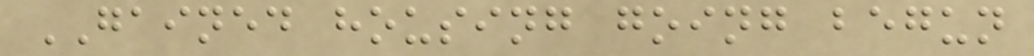GAINED housing going begun
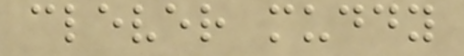clever muddy
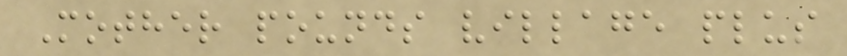Mother pounds village plus
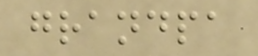grandpa
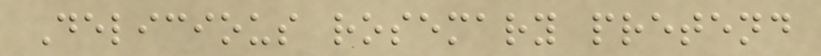Delicious rosemary pretend
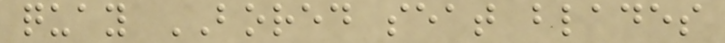quay BORED seat blades
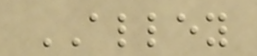ALLEY
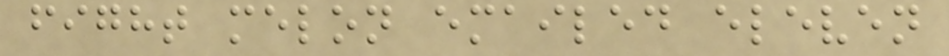fight melon emailed eleven
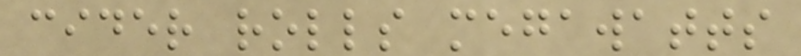cider rolls megawatts
